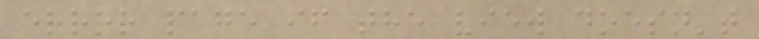error page if the view doesn't
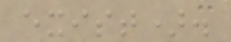exist).
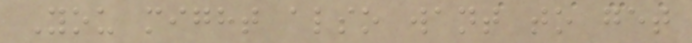You might also want to get
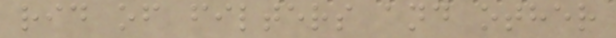rid of filters and other
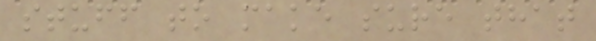stuff to make sure that
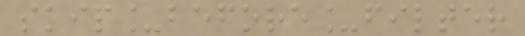skip_before_filter
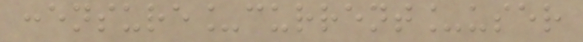:ensure_current_user
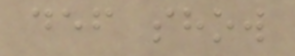def show
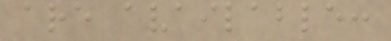are available:
